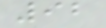92
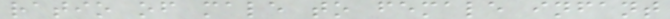ratio of male to female infant
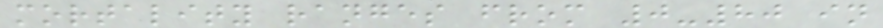mortality ranges from 0-80 in
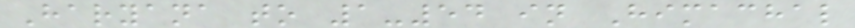Haryana to 1-54 in Himachal
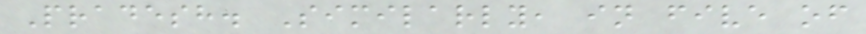Pradesh. Similarly, in five of
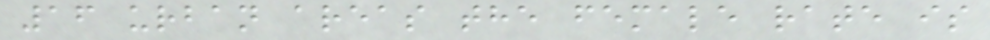16 urban areas the female rate is
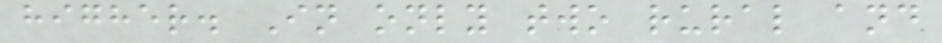higher. In only two rural and
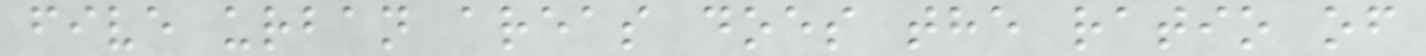five urban areas does the ratio of
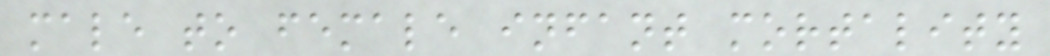male to female infant mortality
